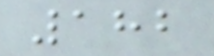182
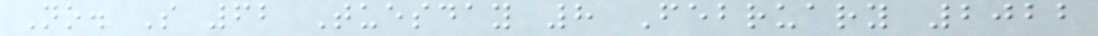No. S 62 Tuesday 8 February 2022
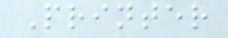Printer
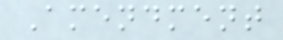Amendment
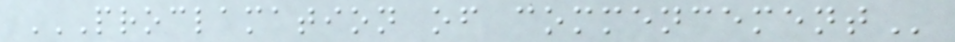PROCLAMATION OF COMMENCEMENT
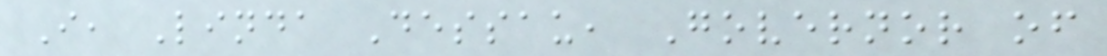I, Linda Dessau, Governor of
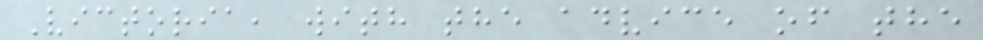Victoria, with the advice of the
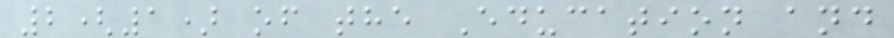2(1) of the Education and
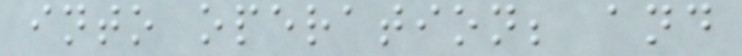into operation; and
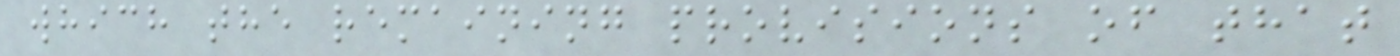which the remaining provisions of that
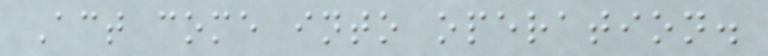Act come into operation.
